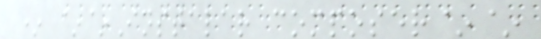* ~~Instalar composer~~
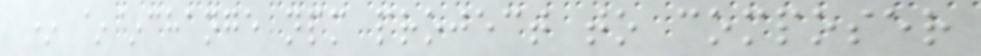* ~~change npm project to composer
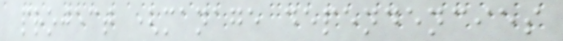project (manage dependencies
